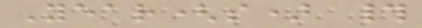Year(s) #
